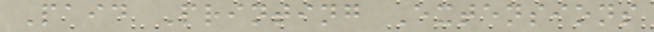Paid Printing Extensions
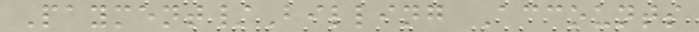Payment/Billing Accounts
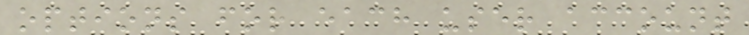options for each user account
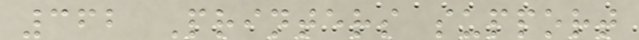362 Printers support
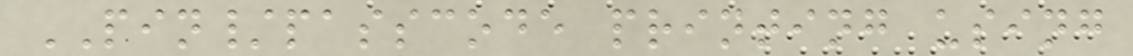PIN/passcode printing using
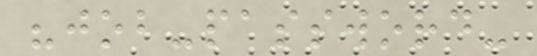"job-password-
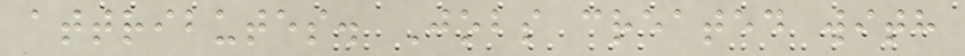attributes. Jobs created with
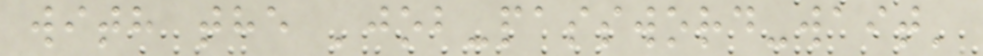with the 'job-password-wait'
